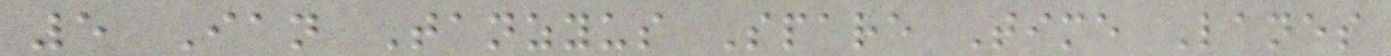5 Ian Tanzyus Spare Time Lanes
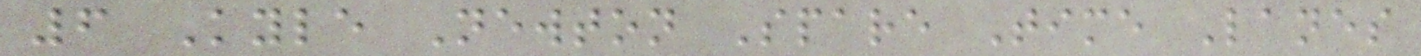6 Kyle Newton Spare Time Lanes
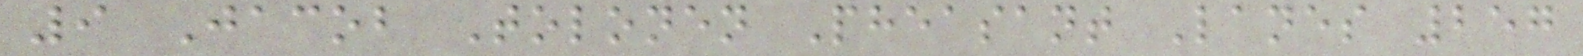9 Jacob Tolonen Pheasant Lanes 257
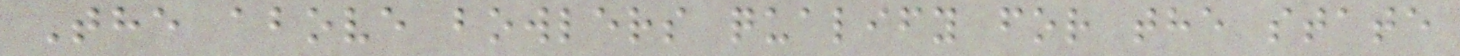The above bowlers qualify for the state
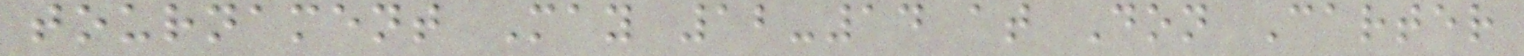tournament May 12-14 at Don Carter
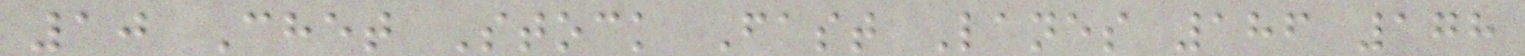10 Chet Stock Fast Lanes 186 178
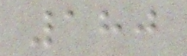180
